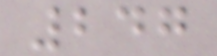247
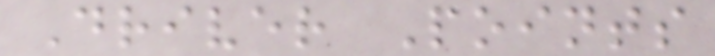Driver Points
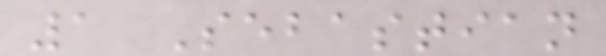1 Sebastian
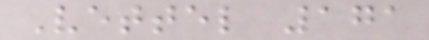Vettel 171
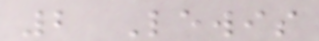2 Lewis
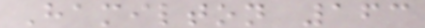Hamilton 163
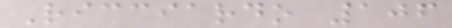Ricciardo 106
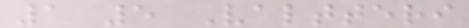1 5 Valtteri
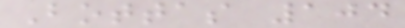Bottas 104
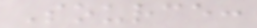Source:
